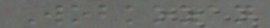Wobkozan
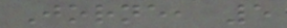Jorne, 5
